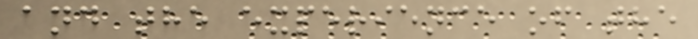and the experience of the
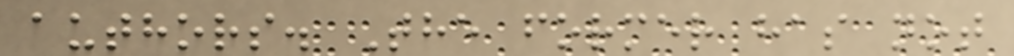authors. The former has not
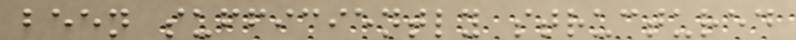been sufficiently structured
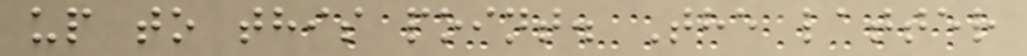up to this point. The latter
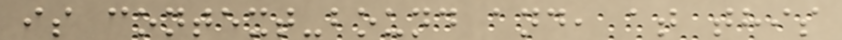is context-bound and, at this
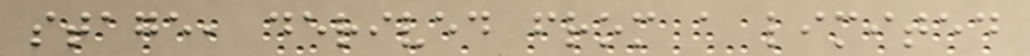stage, derived from a limited
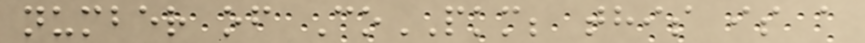number of CoPKM; this is a
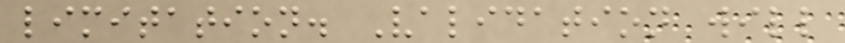limitation. Validation will
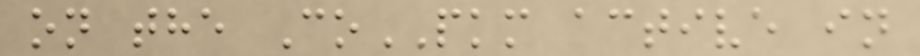on the CoPKM active in
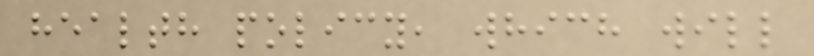health policy, which will
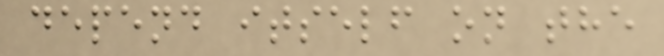depend itself on the
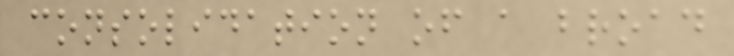consolidation of a broad
